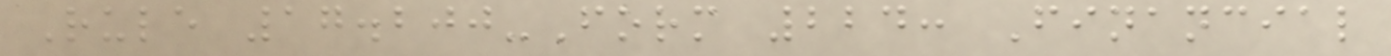Rule 17.200-Form 224: Financial
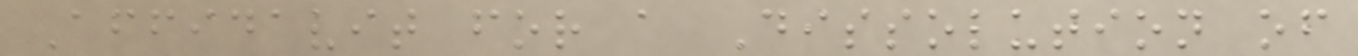Affidavit for a Dissolution of
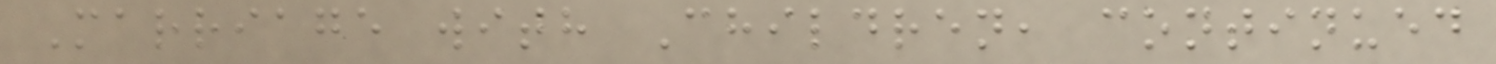Marriage with Children, continued
